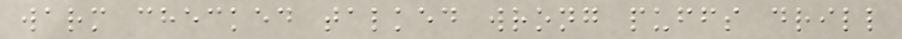warm checked talked wrong puffs drill
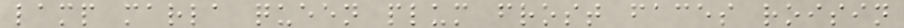lamp marla queen plum frost faces roisin
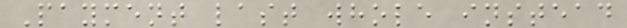Payment last whole instead
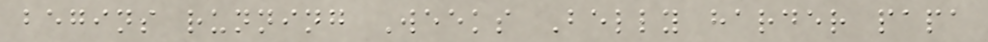begins running Weeks Belly harder papa
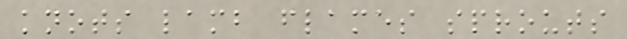knots lamb flames sprouts
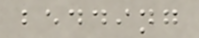bedding
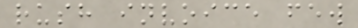rush invoice few
